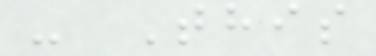- This
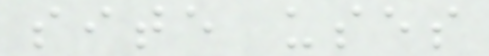site uses
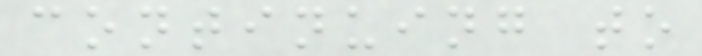continuing to
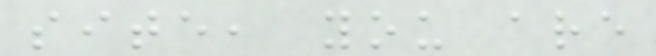site, you are
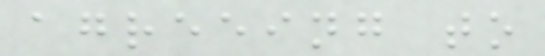agreeing to
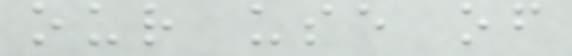our use of
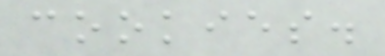cookies.
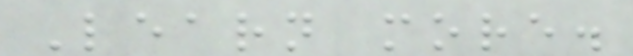Learn more.
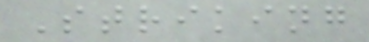Striking
